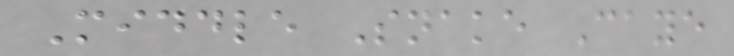Middle Snake Caye
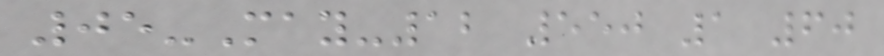05-May-12 550 1 60
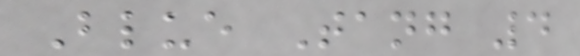Blue Tang 4
